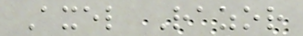Axel Razor
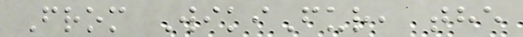From WikiFur, the
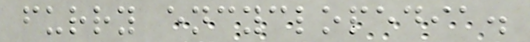furry encyclopedia.
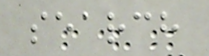search
